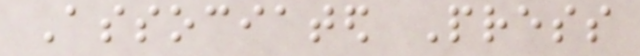Associated Press
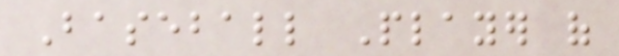Baseball Player of
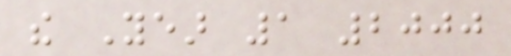the Year 1 2000
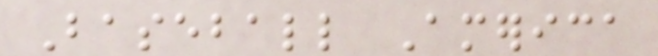Baseball America
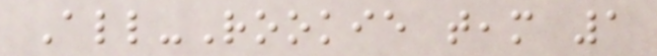All-Rookie team 1
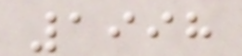1998
